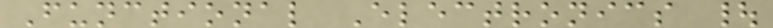Functional Electronics |
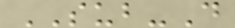SUB-D
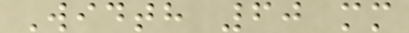Width 60 mm
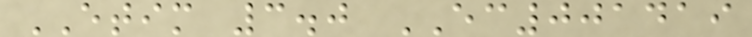ETIM 3.0 EC001419
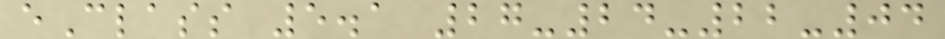eClass 5.1 27-24-22-04
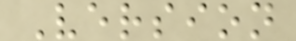Version
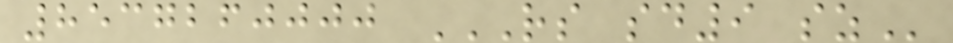8537260000 RS SD9 SZ
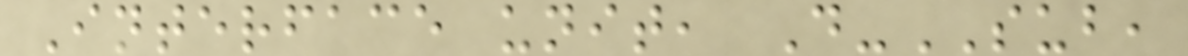Interface unit, D-SUB,
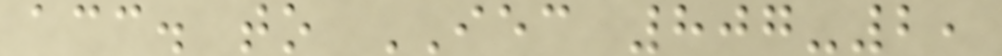acc. to IEC 807-2,
